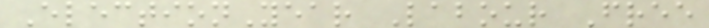ElectionYear Labour Free
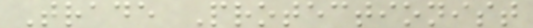Trade Protectionist
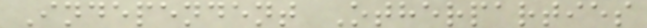Independent Otherparties
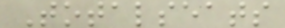Totalseats
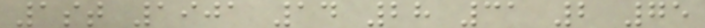1st 1901 14 28 31 2 75
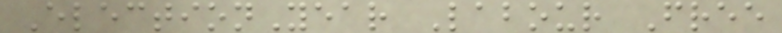ElectionYear Labour Free
